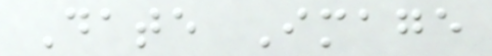Date Image
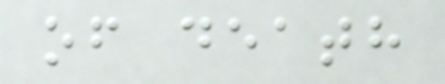of death
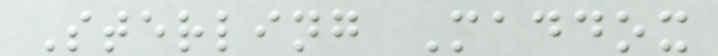Sterling Maddox
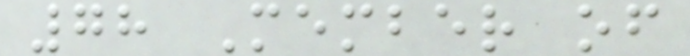78 Member of
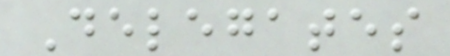Delegates
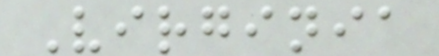Virginia
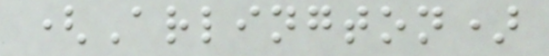(Arlington)
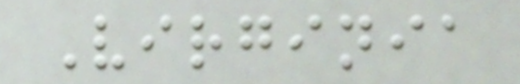Virginia
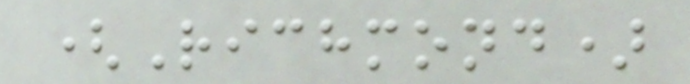(Richmond)
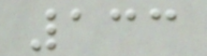133
